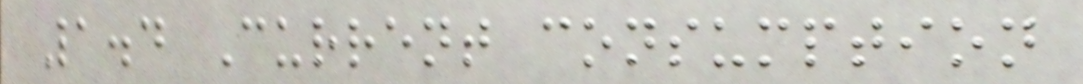1.4 Current consumption
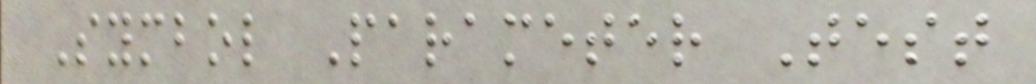Symbol Parameter Test
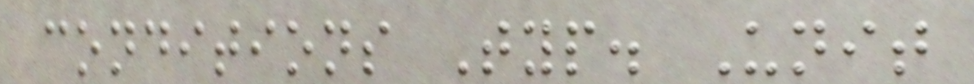conditions Typ. Unit
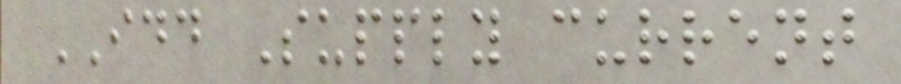IDD Supply current
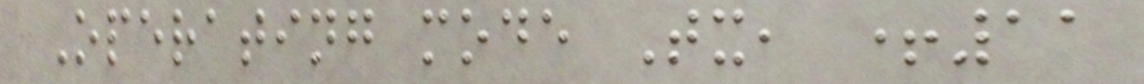Operating mode Tx, +11
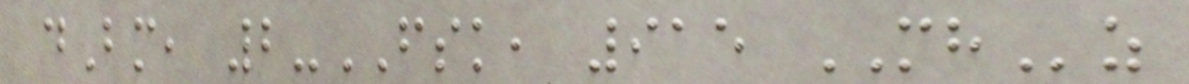dBm, 2-FSK, 915 MHz
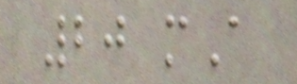20 mA
